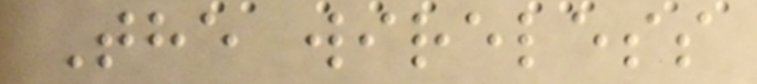The wireless
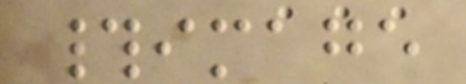#image
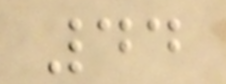44
